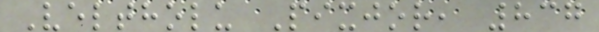Veltholu Pixjor, 837
